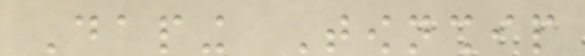Daping Township
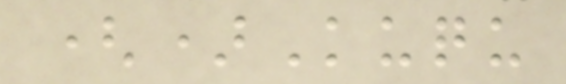()Kuqu
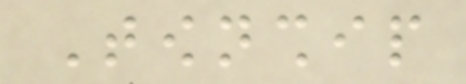Township
